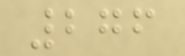276
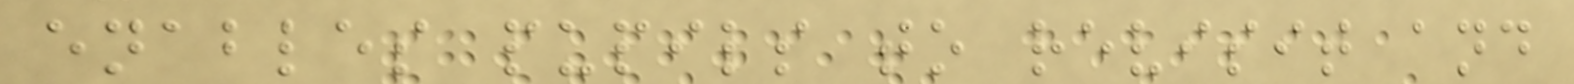enables pupils to revisit and
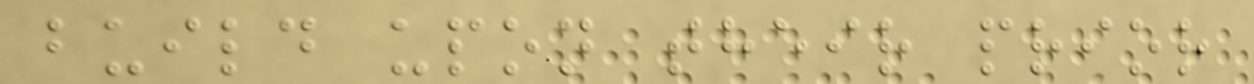build upon their prior
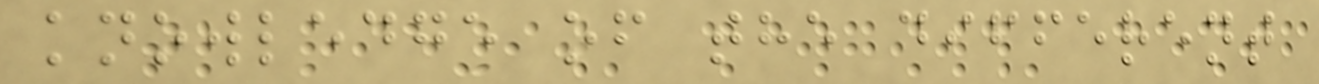knowledge of the different
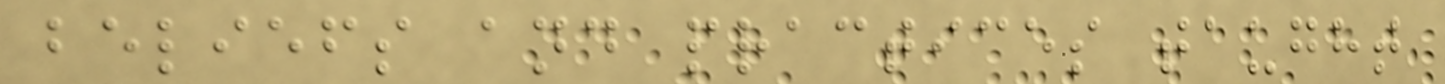beliefs and practices taught
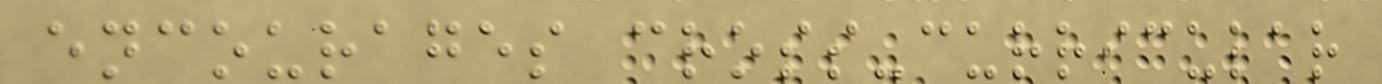encourages cross-curricular
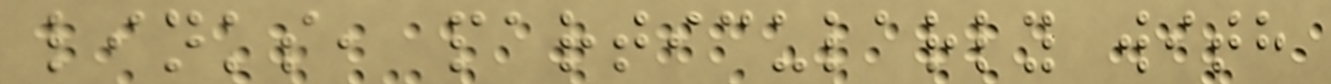links, particularly with
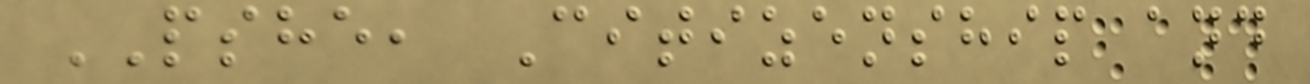PSHE, Citizenship and
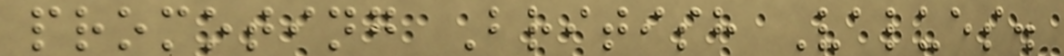promoting British Values.
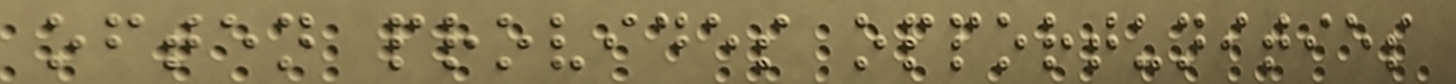often provides opportunities
